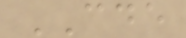CDE
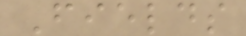Fields
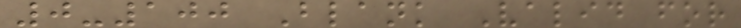0-100 Blank Valid for
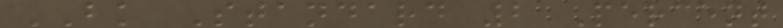BK Standard 2 Percent
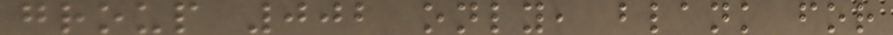group 002 only, blank for
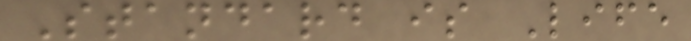Standard is Life
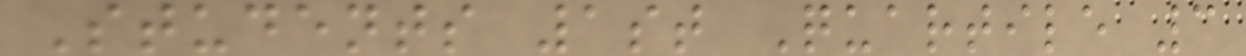Students 1st Quartile 3
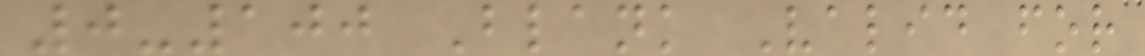0-100 Blank Valid for
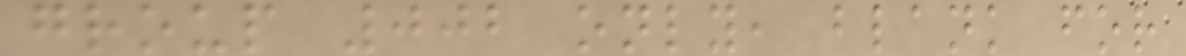group 002 only, blank for
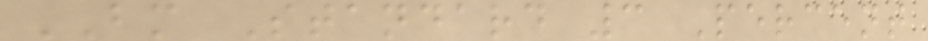BM Standard 3 Percent
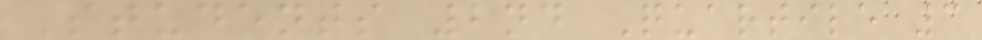Students 2nd Quartile 3
